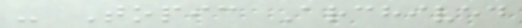- Topic Archived
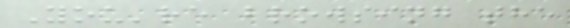You're browsing the
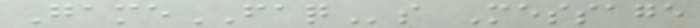GameFAQs Message
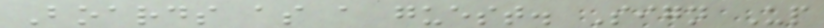Boards as a guest. Sign Up
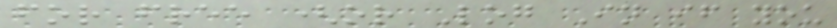for free (or Log In if you
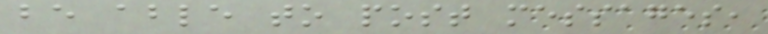be able to post messages,
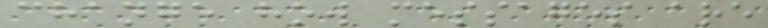change how messages are
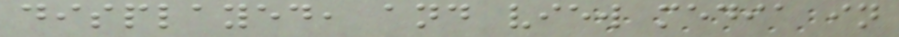displayed, and view media in
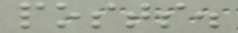posts.
